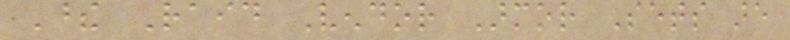These Raid Vendor Armor Sets are
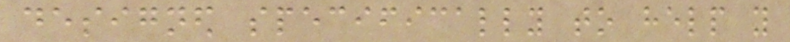designed specifically to help you
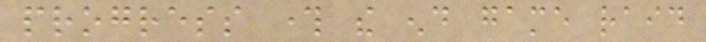progress through the end game raid
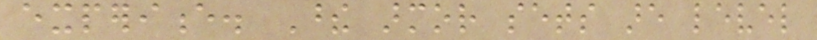experience. These armor sets are level
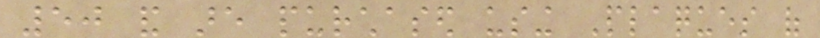50 and are purchased using Plaques of
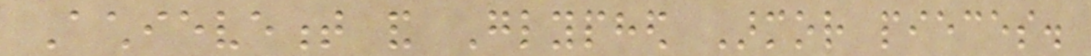Achievement and Glyphed Armor pieces.
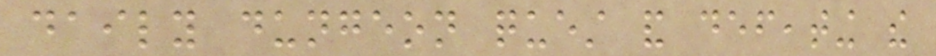daily dungeon quest and defeating the
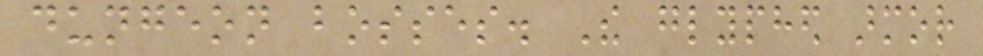dungeon bosses. The glyphed armor
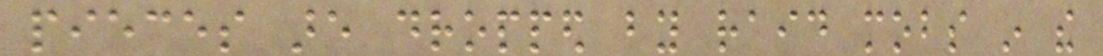pieces are dropped by raid mobs in the
